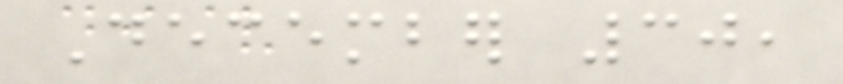December 30,
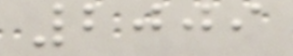2009
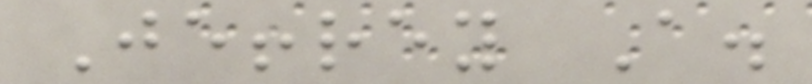Jeffrey A.
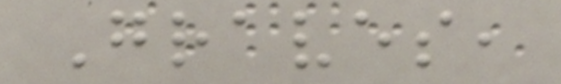Graves,
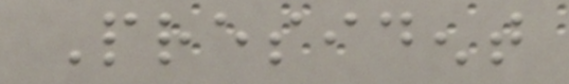President
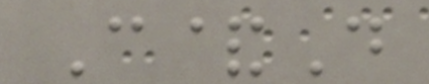C&D
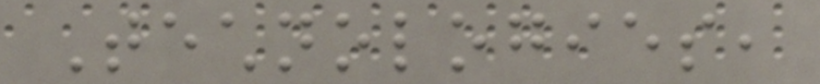Technologies,
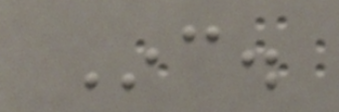Inc.
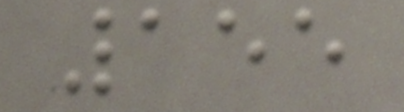155
